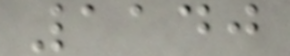1140
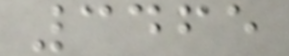3465
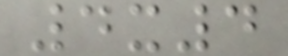4x4
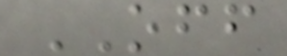OFF
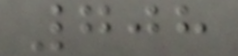708
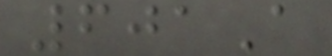601A
